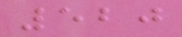520
